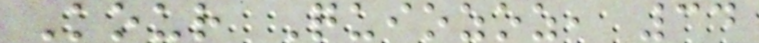Kour Quiozoz, 34
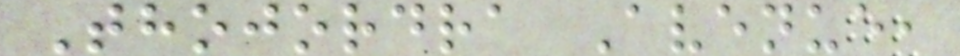Thojordra Avenue,
